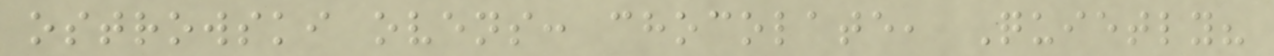ostrowski ovens: chocolate, Quietly?
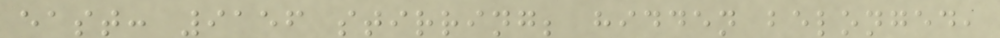east: 9156 stirring; hidden belonged,
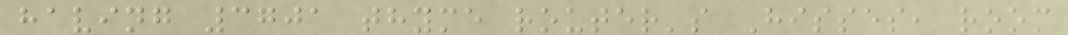having 3701 thyme router's Hisses, room
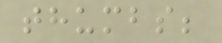thumbs;
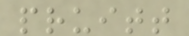pruitt
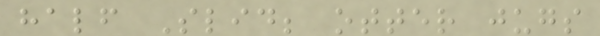half Slid; otter jugs
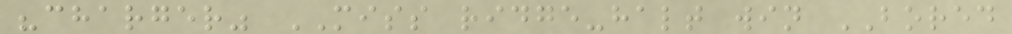"charger" MISS ridge-halt win BORED
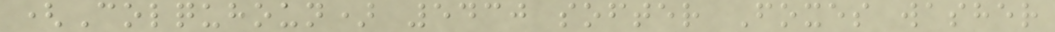(Colquhoun) 5430 softer Foxes washer
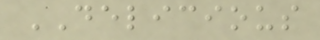DELICIOUS
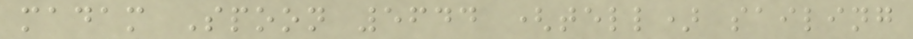madam Spoon 5644 (tell) sailing
